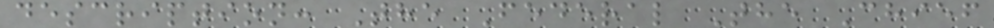description: The Federal The Chief
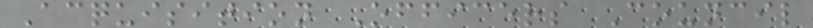Acquisition Officers Council
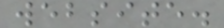website.
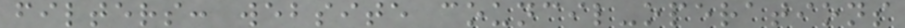filters: website council-operations
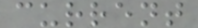current
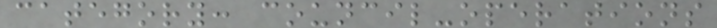category: council-operations
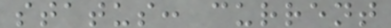status: current
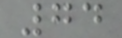74
